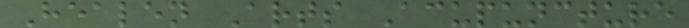Healen Arts Acupuncture
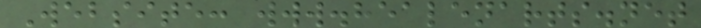Website: www.healenarts.net
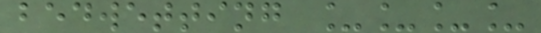bedwetting ____
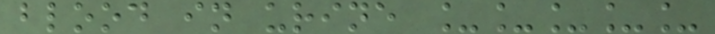blood in urine _____
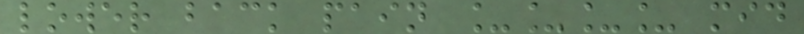lower back pain ____ mid
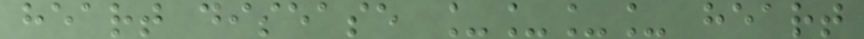heart disease ____ heart
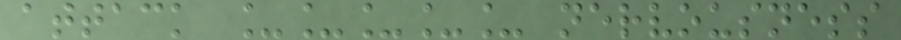attack _____ nervousness
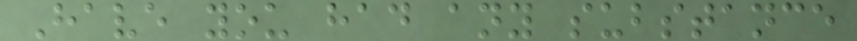Have you had any substance
